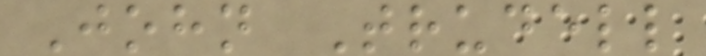John Trudell
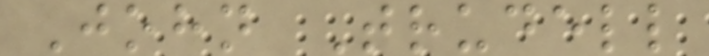John Trudell
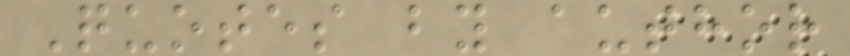Quotes by author
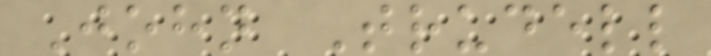John Trudell
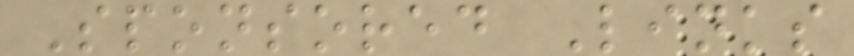Sponsored Links
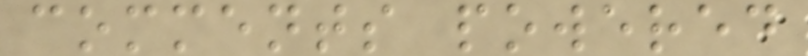comments powered
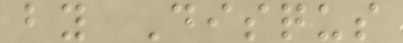by Disqus
